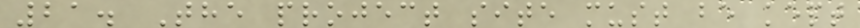21. The project site must be kept
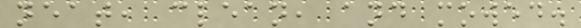neat, clean, and mowed.
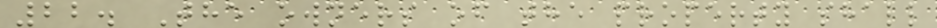22. The owners of the property shall
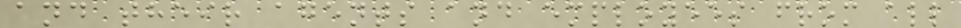and their agents and employees from all
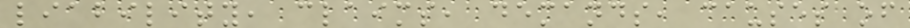liability, claims, demands, causes of
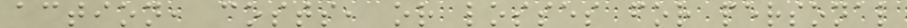action, costs, or losses for personal
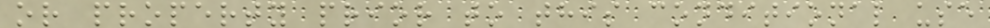or property prior to this conditional use
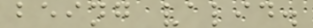being valid.
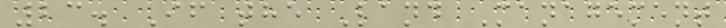23. If the Land Management
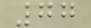77
